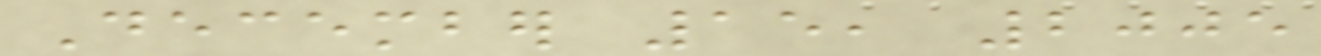December 15, 2005
